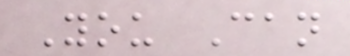You Can
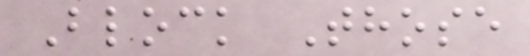Block Those
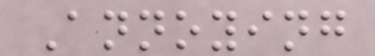Annoying
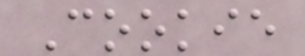Cookie
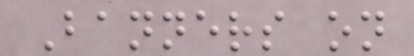Banners on
